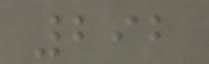292
